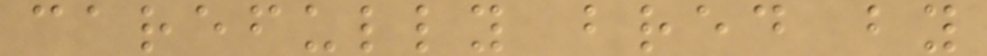carefully bred by
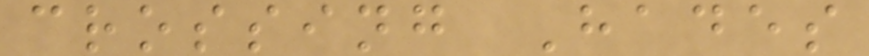crossing Hades
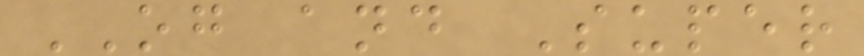OG and Super
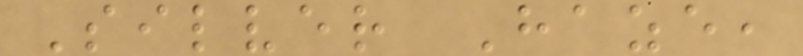Silver Haze,
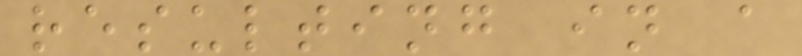resulting in a
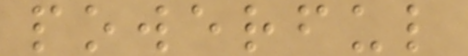powerful
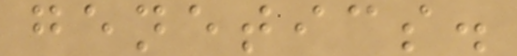genetics.
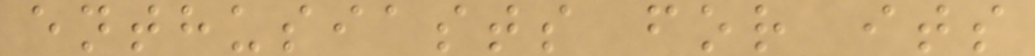enthusiasts for its
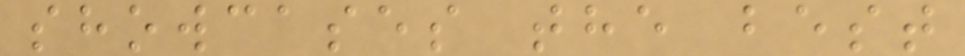showcases the best
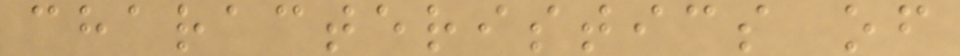characteristics of
